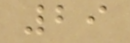29
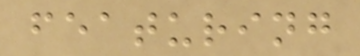featuring
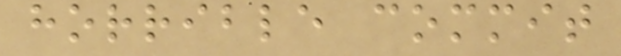horrible commit
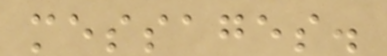messages.
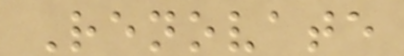Renovate
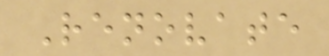Renovate
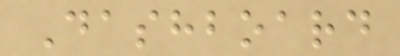Dashboard
